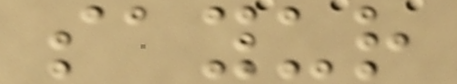sayur
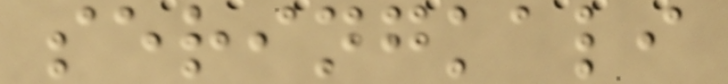seringkali
